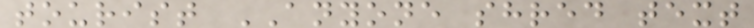tourist ANYONE shred text
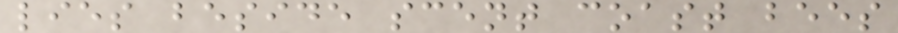lies beside scent coast bees
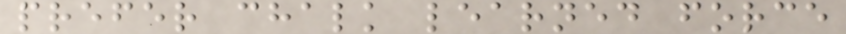prefer chalk learned force
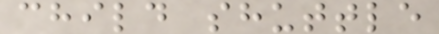child shuttle
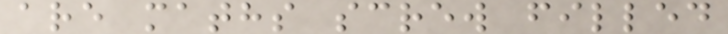are maths screw filled
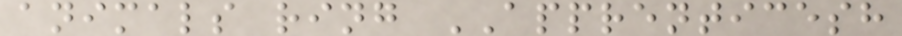animals ring APPRENTICESH
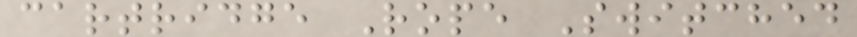cartridge Rope Switched
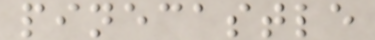pinecastle
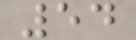54
